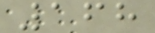168
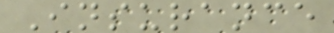Insurance
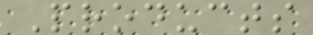Products
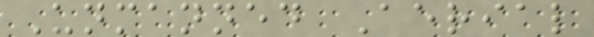Unmanned Aerial
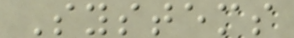Systems
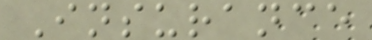Insurance
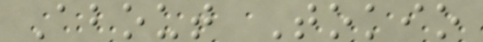About Tokio
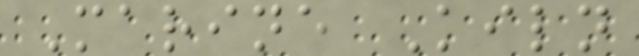Marine Kiln
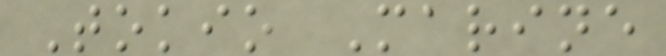Tokio Marine
